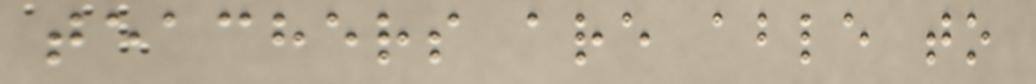teachers are able to
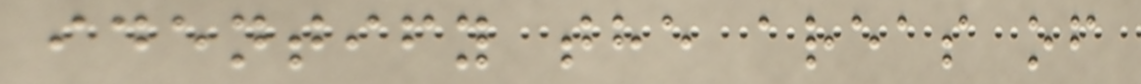identify the areas of
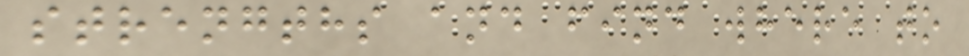strengths and find where to
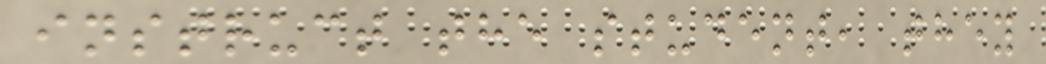instruct the student, they
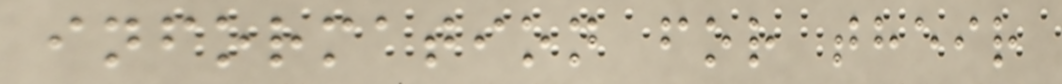information for their
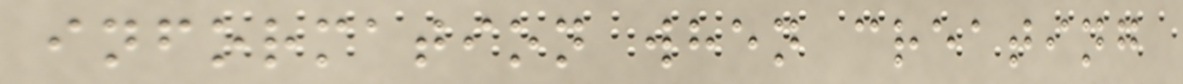information when creating
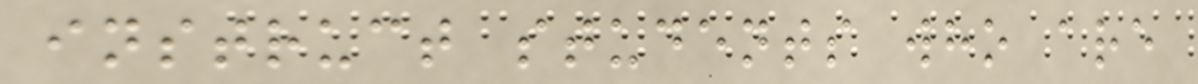instruct students who are
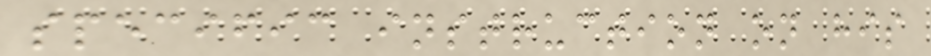specific instruction on his
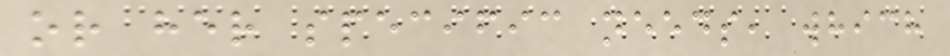or her specific needs, which
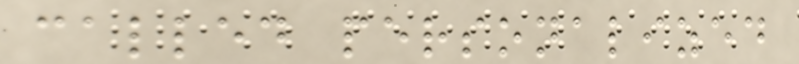called personalized
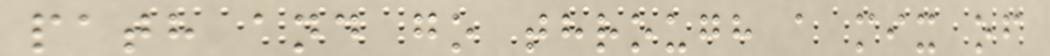path and go through a mix of
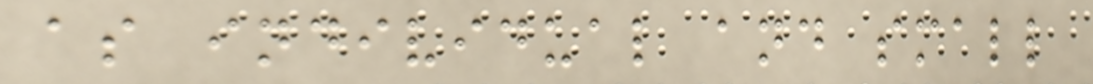as individual and small
